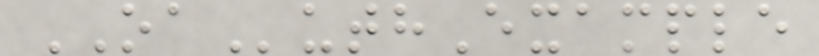OAuthExample
